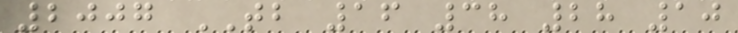2007 TB 16 38 28 10
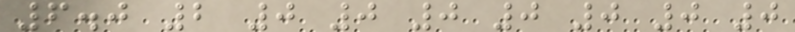6.0 2 0 0 0 0 0 0 0
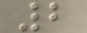2
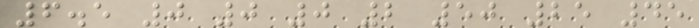6.5 0 0 0 2 50 25 45
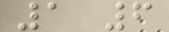1 6
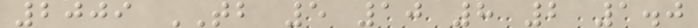2009 TB 5 10 8 2 1.0
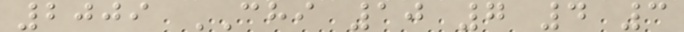2009 CHI 10 7 4 3
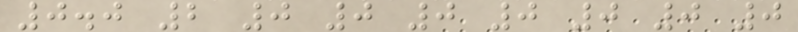0.0 2 0 0 0 0 0 0 0
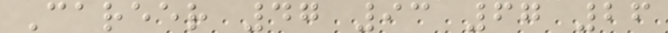Career 47 93 67 26
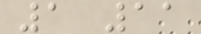1 11
